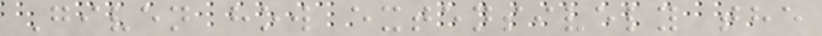Given how extensively the
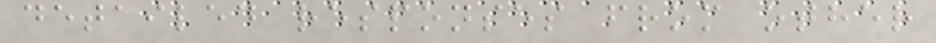detailed responses from other
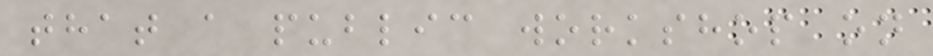that a public workshop on
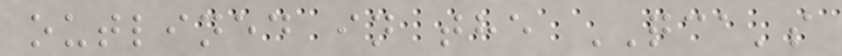outlined in the QCA's
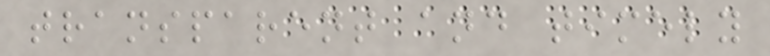transparent and timely
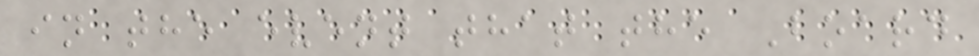in the event that the Board
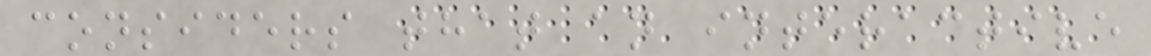considers that an interactive
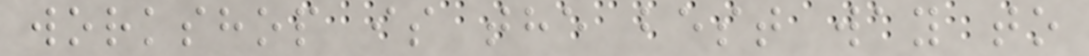workshop is the best way to
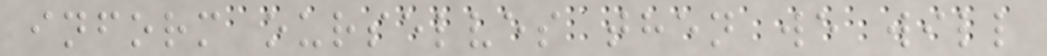inform ourselves then we will
